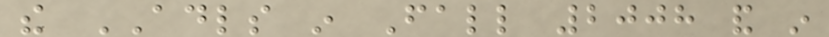the ADLS in Fall 2008 and in
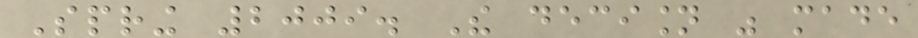Spring 2009. The decision was made
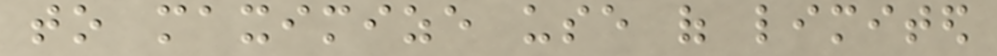to maximize use of limited
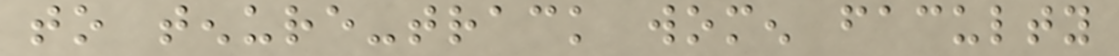to tenure-track women faculty
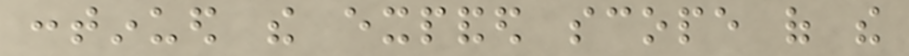continued the expanded scope of the
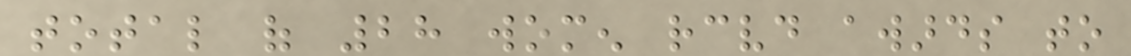total of 28 women received awards to
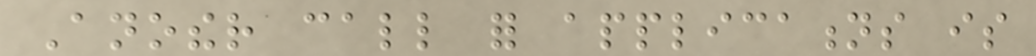Another call for applications is
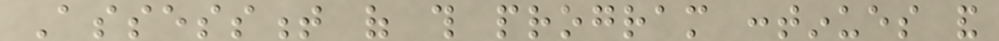Assessment of this program continues and
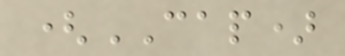(CAP)
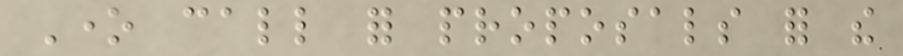One call for proposals for the
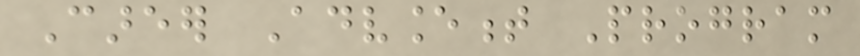Career Advancement Program
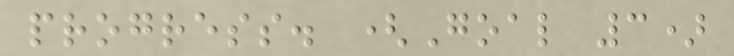progress. (Goal 3)
